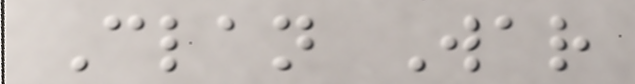Clan War
